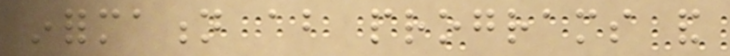information about programs and
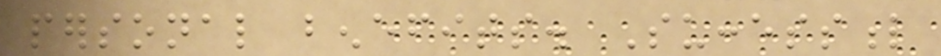personal benefits. Successful
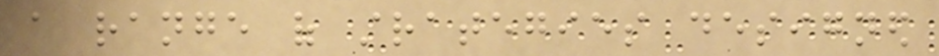a range of strategies designed
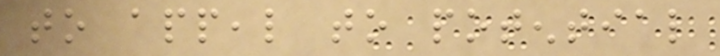to appeal to potential
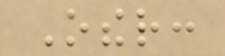Other:
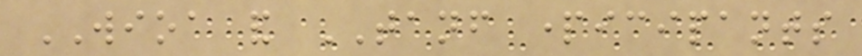WIOA and TANF participants
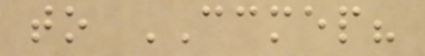to CCMEP?
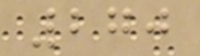270
